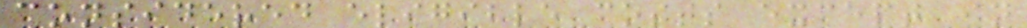considered eligible costs except in
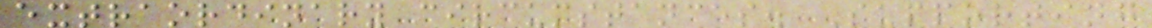extraordinary circumstances. Supporting
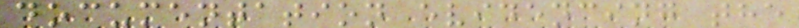documentation evidencing the
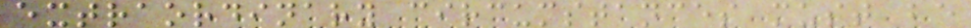extraordinary circumstances must be
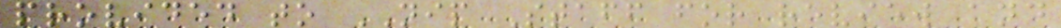provided to NIP Staff for review and
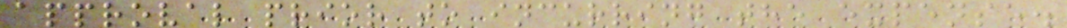approval prior to incurring the expense.
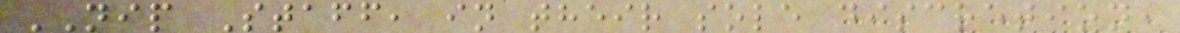NIP Staff, in their sole discretion,
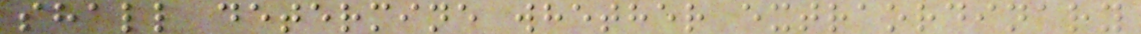shall determine whether extraordinary
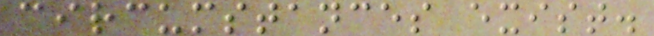circumstances exist.
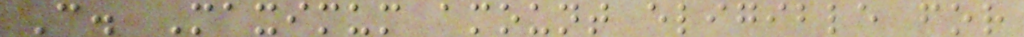C. Maximum amount eligible for
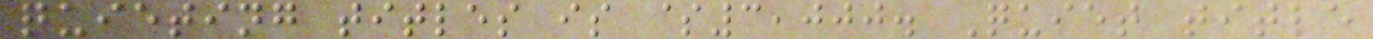quieting titles is $3,000. Quiet title
